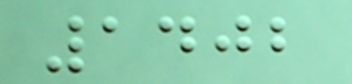1402
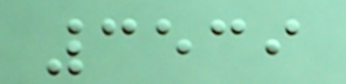3539
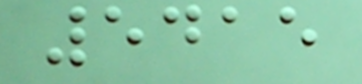5415
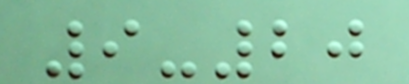9-20
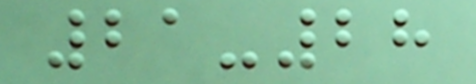21-28
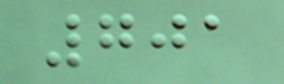701
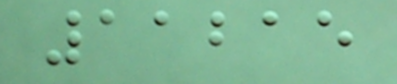11215
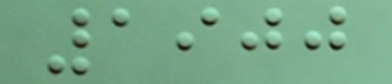1900
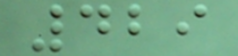429
